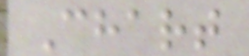Chart
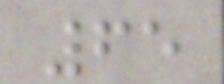65
